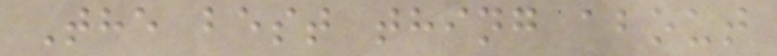The best thing about
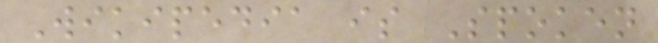Wikipedia is Spoken
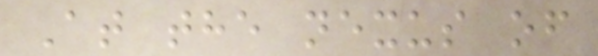At the nexus of
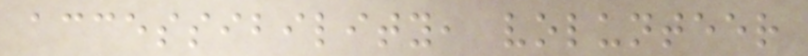accessibility, volunteer
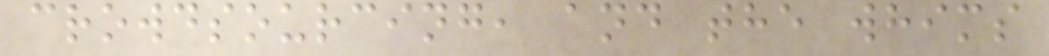crowdsourcing, and the whims
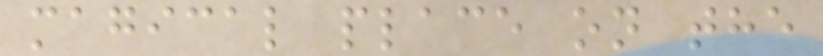magical place on the
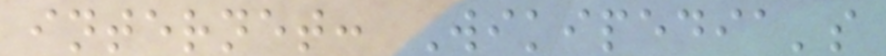internet: Wikipedia's
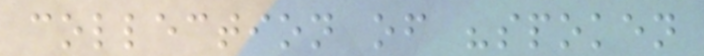collection of "spoken
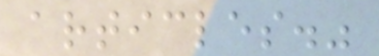articles."
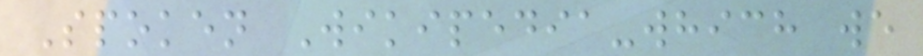Spoken Wikipedia-which we
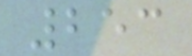253
